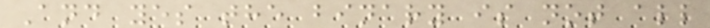And yes the binary is not all
